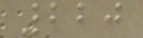220
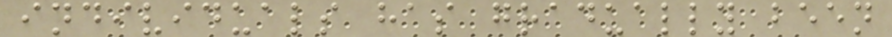individuals has gradually been
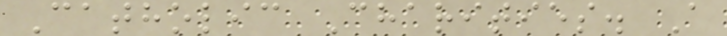Catholic Charities. A
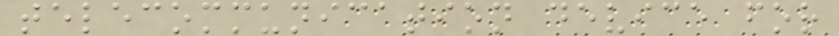telecommunication device for
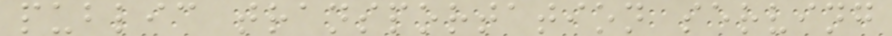public transportation serving
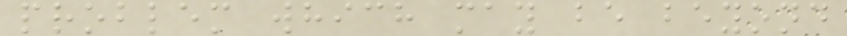problem which may be beyond
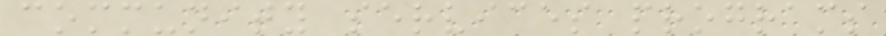community services programs
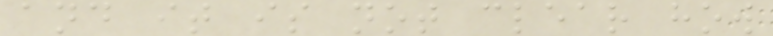and it is not clear how
